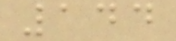144
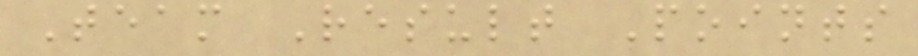Team Result Points
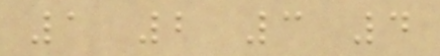1 2 3 4
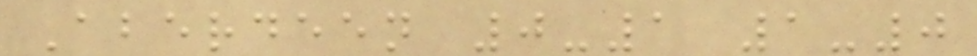Aberdeen 0-1 1-0
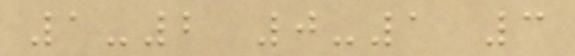1-2 0-1 3
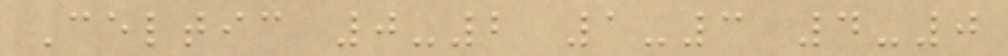Celtic 0-2 1-3 4-0
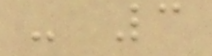- 3
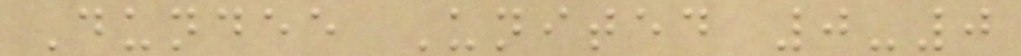Dundee United 0-0
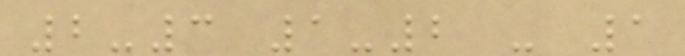2-3 1-2 - 1
